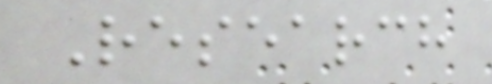Research
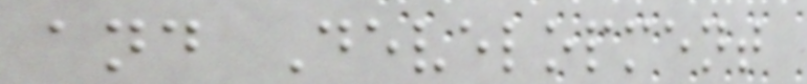and Development
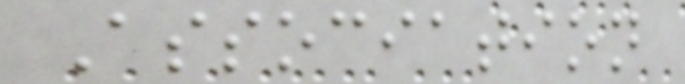Association
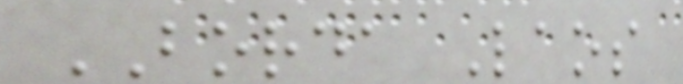BORDA Laos
